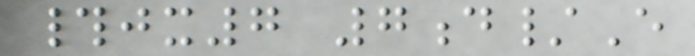#jx7 7d/E
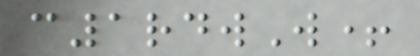c1rdwW+
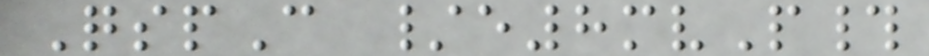QspC /e8mvP#
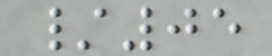/05
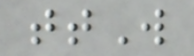ttW
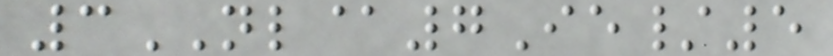3NL@7Ie/5
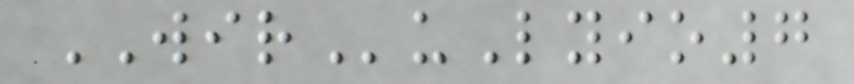WIRuLyio7
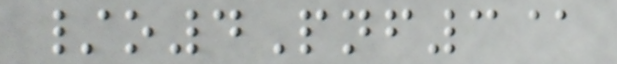/o4Pnf3@
